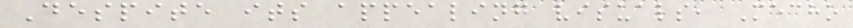Despite its appealing visuals, Mecho
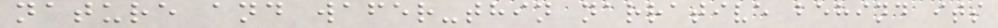nature and wafer-thin narrative behind its
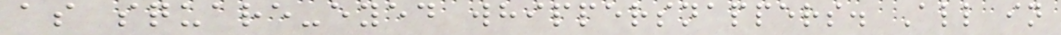as square-eyed whippersnappers. All in
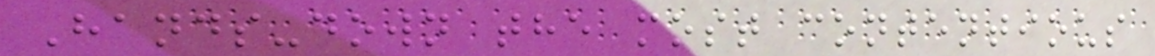Hands-down the most contentious
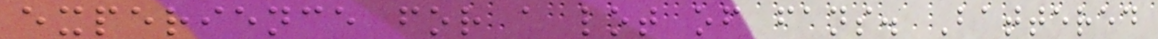experience for a lot of fans. Battered
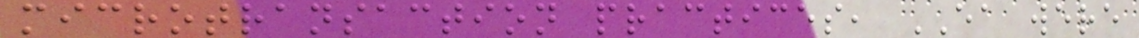microtransaction practices, EA were
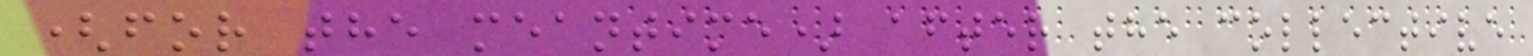(for the meantime) after the collective
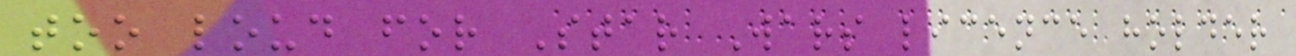too loud for Star Wars licence holder
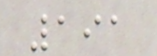191
